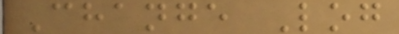Change Log
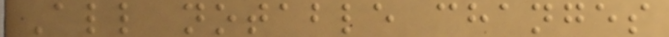All notable changes
